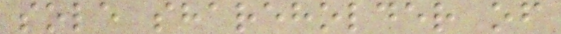sole shareholder of
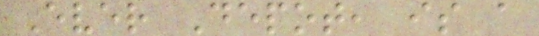Ever Depot, is a
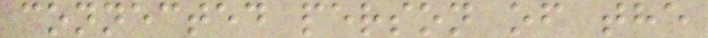connected person of the
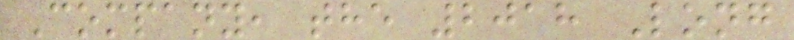Company, the 2018 Long
